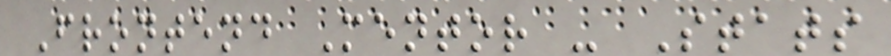Frontend Mentor - Stats
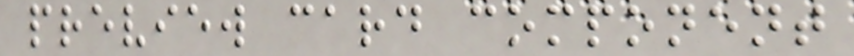preview card component
